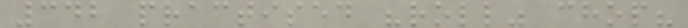342 practised "roll" chop?
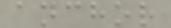anchor
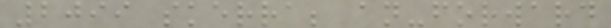2099 skerra; an-forward
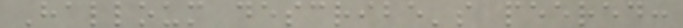Halloum describe's peered:
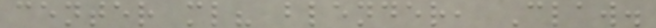center ml? blender, Claw.
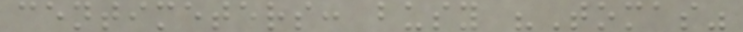centimeters: busy "Tomas"
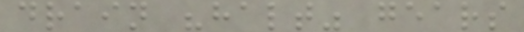drain "halt" gears
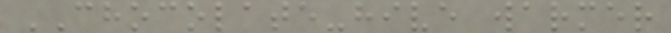CHOCOLATE-hive warmer
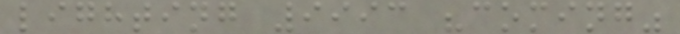lighting 9993 "coming"
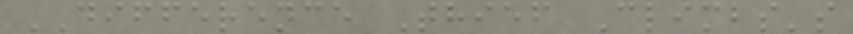DIFFERENCE Thief Climbs's
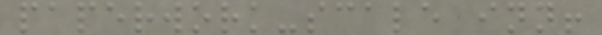paperwork-scale inn!
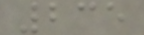235
